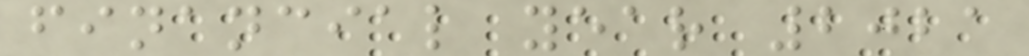financial year 2021
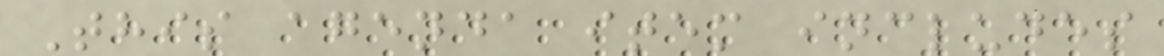This agenda item includes
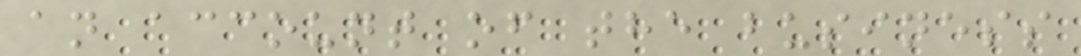an account of the business
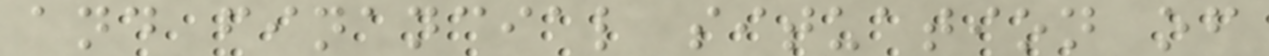and financial situation of
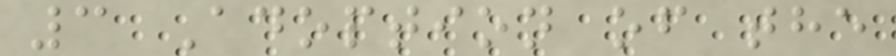3 Adoption of the
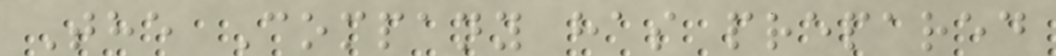The Company has prepared
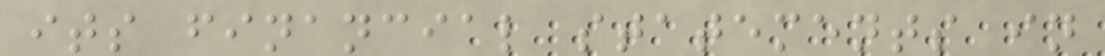its financial statements in
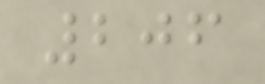206
